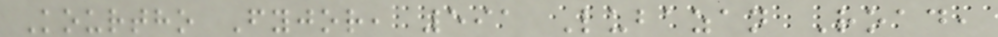Kourtho Fyjor, 591 Lubazan Road,
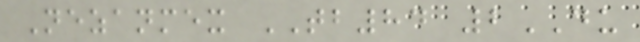Nezanmex TB84 2DU
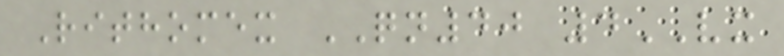Rithomex QN40 4VX
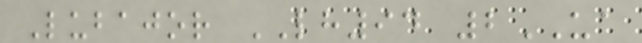Lubajor LH94 2UA
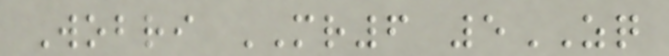Wobri MR6 5ZQ
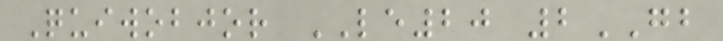Quiwobjor LE20 2GB
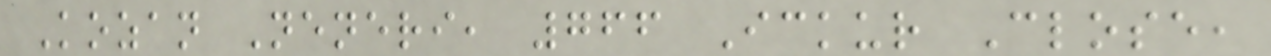Kozan Neneri, 766 Ickur Close,
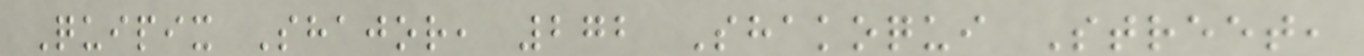Quipix Shajor, 272 Shakoqui Street,
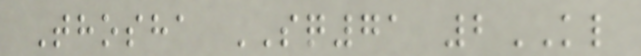Thosha SQ71 2KL
